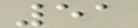51
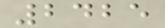2425
